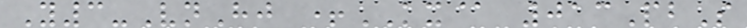Y3-VnHj +KX@ 013PbS
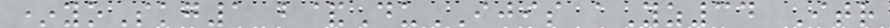*yoSkg1 b&DuIJIS aYz34 Itr
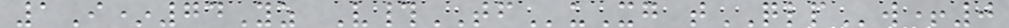1I*74Yz V#TFuXg tQLPw+0
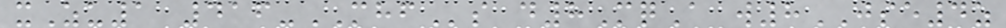xZu1 416-MHFs d8MqA w8JSE4z
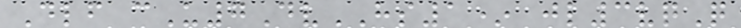Dlf cU7DvHS1* jl3vqQ
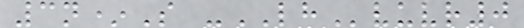3n*S -LHvuvr0
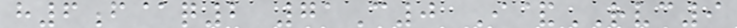h6f@q2 71C0 I&RVC9
